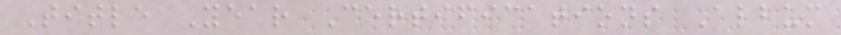Title Year Certifications Album
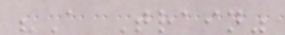"A Train"
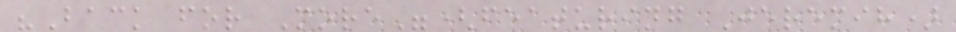"Back for More"(featuring Jeremih)
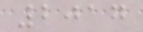2017
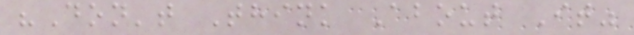"Don't Think About It"
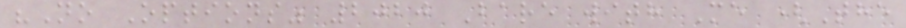"No Options" 2020 Bare with Me (The
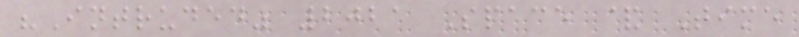"Intruded" 2021 Space & Time
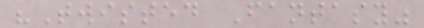"Twisted Fantasy"
